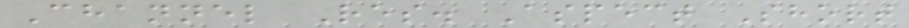Channel Res. Aspect Short
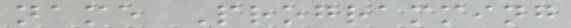name Programming
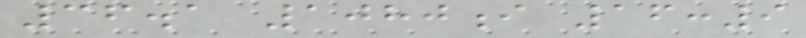36.1 1080i 16:9
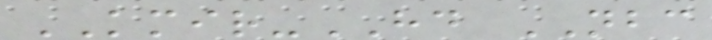KMIR-HD NBC
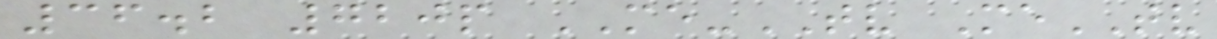36.2 720p ME-TV MeTV
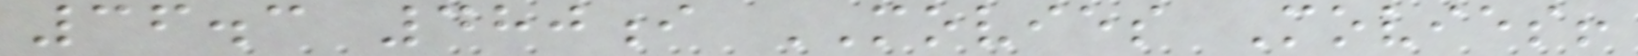36.3 480i MOVIES Movies!
